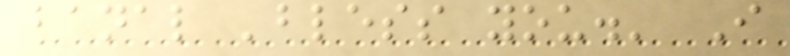banal 'bless you.' I
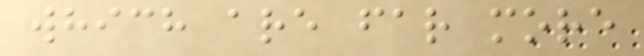which are far more
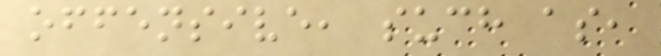offensive, such as,
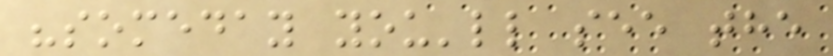"someday you'll see the
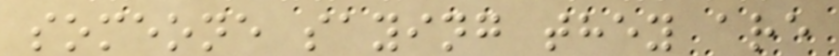someone saying they are
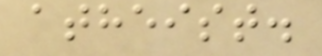atheist.
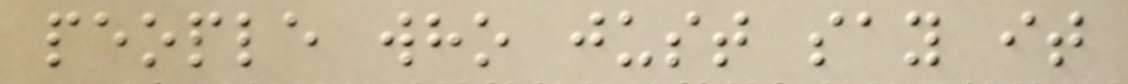people who just say it
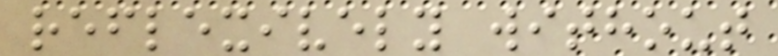reflexively without
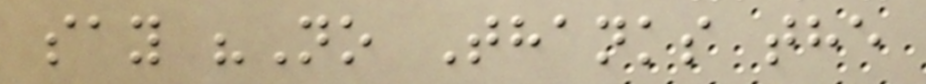say "No Thanks the
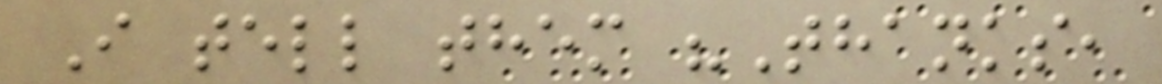I tell them "Thanks,
